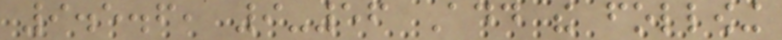9.5.6, 9-56 Add the following
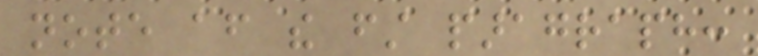note after the first paragraph:
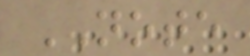NOTE
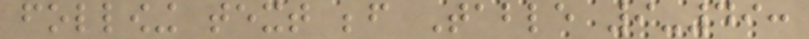following text before Table 9-49:
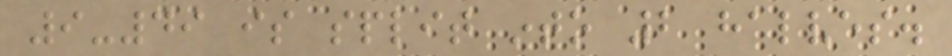9-49 is split into 2 halves.
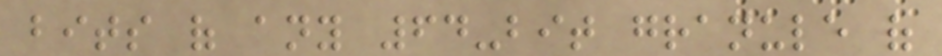bits of any 64-bit granule of
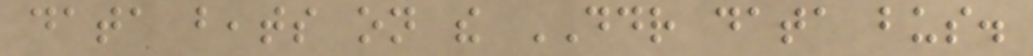data beats on the DDR data bus.
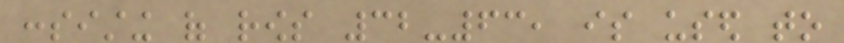consisting of rows 32-63, is used to
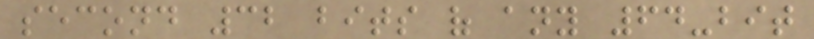second 32 bits of any 64-bit
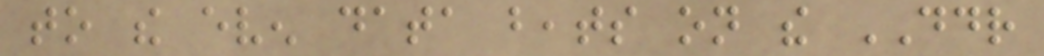to the even data beats on the DDR
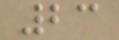23
